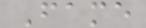Fame
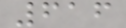616
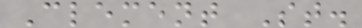Clement St.
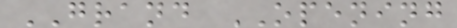GRAND OPENING
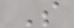S
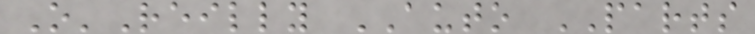O'Reilly AUTO PARTS
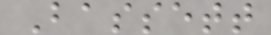Bassett
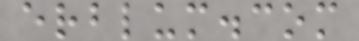erblum.com
